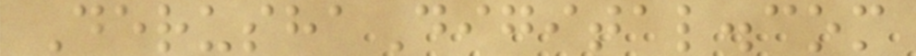DerushaDigital.com
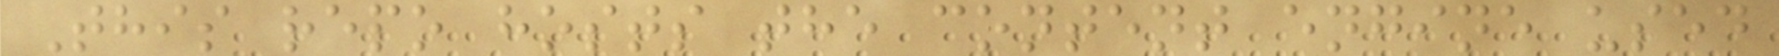This repo hosts the content engine used
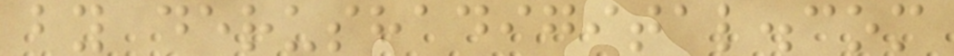by derushadigital.com
